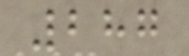287
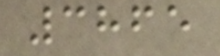3865
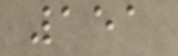151
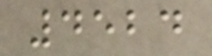4524
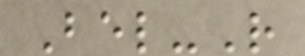Bel-R
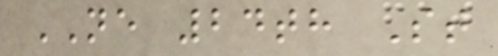NE 24th St
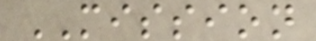MISSION
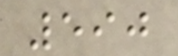590
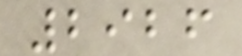2926
